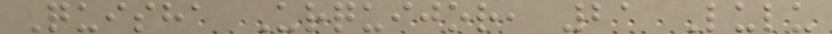Quisha Urquijor, 21 Lulu
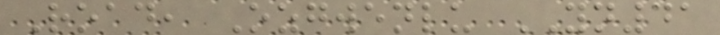Road, Ozgwenlu YN41
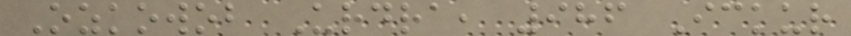Ozkowob Urdra, 986 Ickur
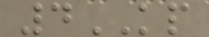4KP
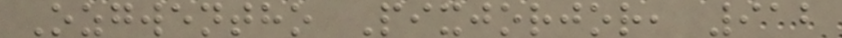Ozgwentho Pixjorjor, 912
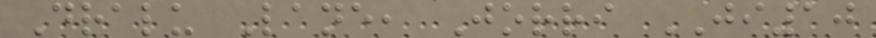Dralu Lane, Jorri JI10
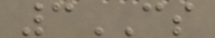3CS
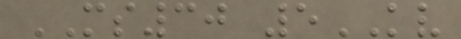MS30 5KV
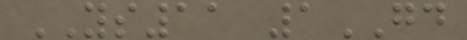YS11 1GD
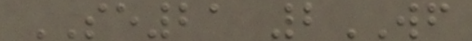SE21 2WF
